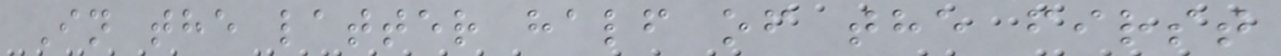In the latter half of the first
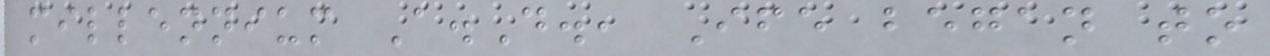millennium A.D., Ife began to
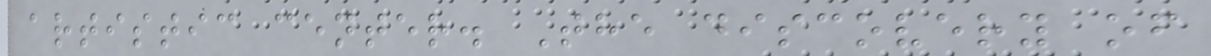artistic center. The discovery of
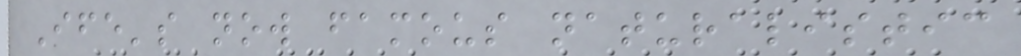Ife's now famous naturalistic
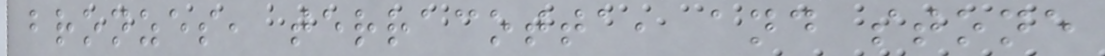bronzes, terracotta, and stone
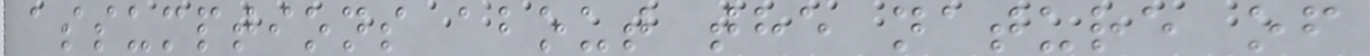assumptions about the nature of
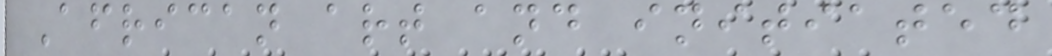African art and initiated
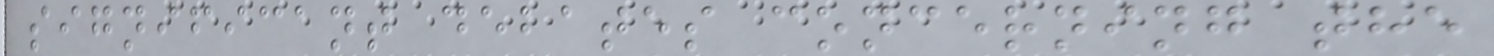significant debates concerning the
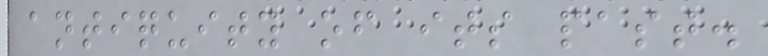antiquity of its past.
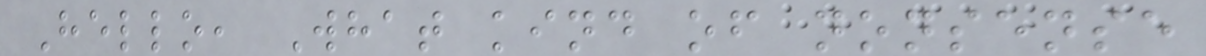Hello, What kind of nonsense
